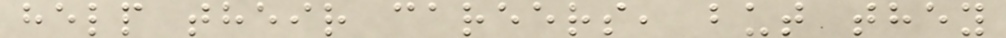help their careers, but they
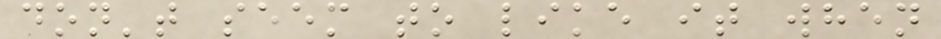don't seem to like it when
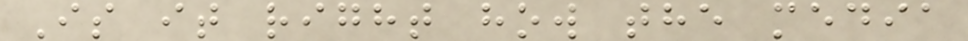Is it right how the media
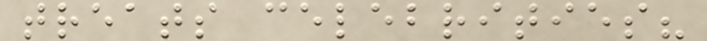treats celebrities?
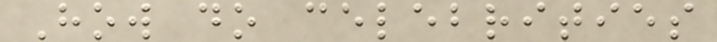How do celebrities
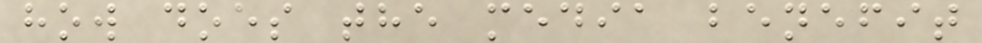how does the media benefit
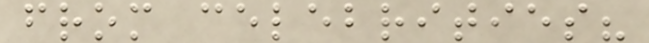from celebrities?
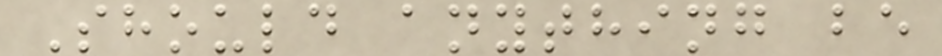Should anything be
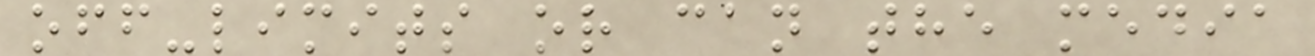off-limits or can the media
